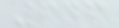646
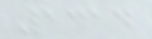1314
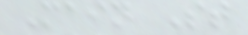Main St
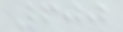600
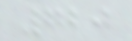720
